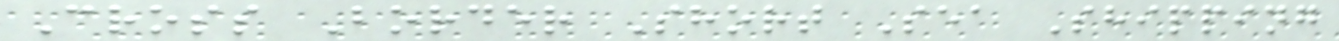Cross Border Short Sea Shipping
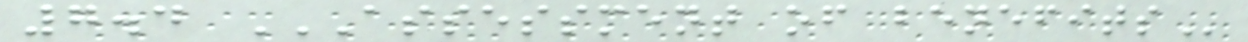7.4 ASSESSMENT OF BENEFITS
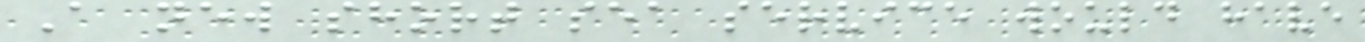A new short sea service would have
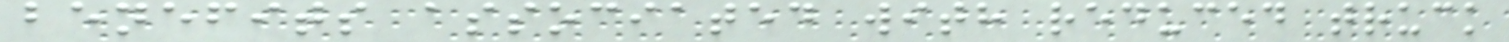benefits associated with reduced truck
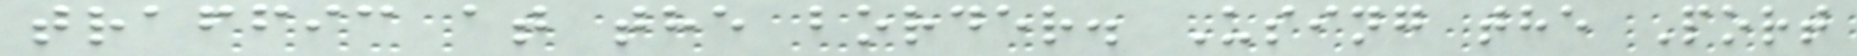traffic at the border. Using the Port
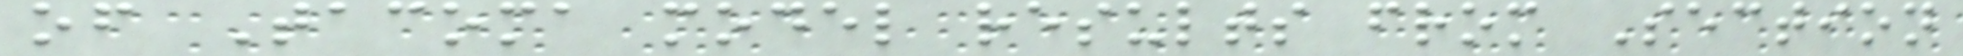of Tacoma model results from Section
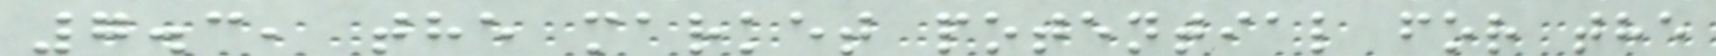7.3, the market potential for the
